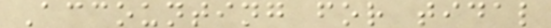Accounting for tidal
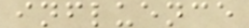influence
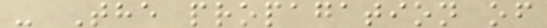- The propagation of
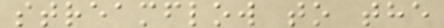streamflow to the
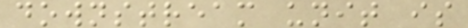downstream unit is
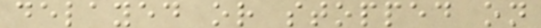delayed or stopped on
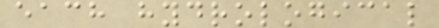each hydrological
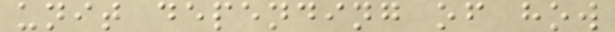unit depending of how
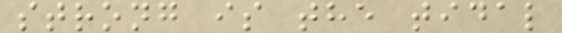strong is the tidal
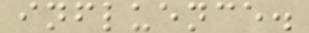influence.
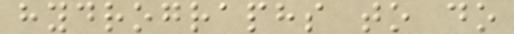hydrographs to do
